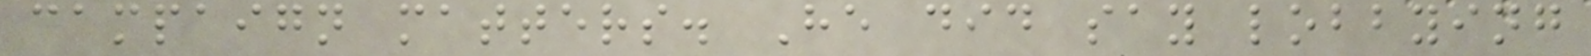campaign matters. He did say lobbying
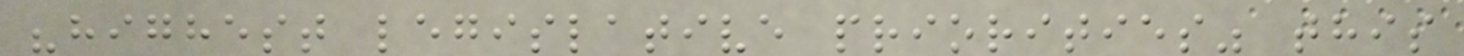"highest legislative priorities" this
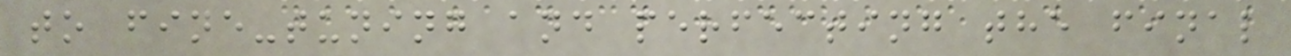to fine-tuning and perfecting the final
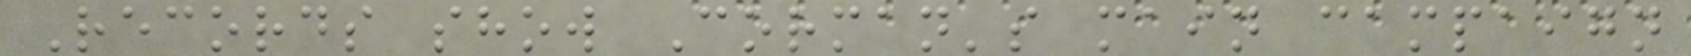Records show Corman's main campaign
